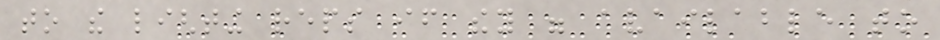to the lighting reps if they were available to
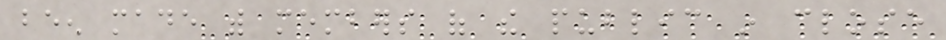been made with members of the public in close
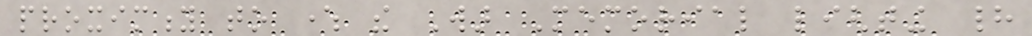proximity to where the War Memorial lighting had
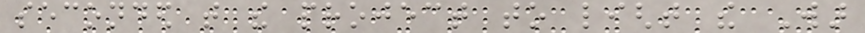seconded that the project to light the War
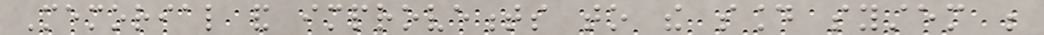Memorial and improvements to the sound system be
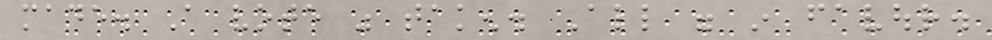made. A vote was taken. All were in favour.
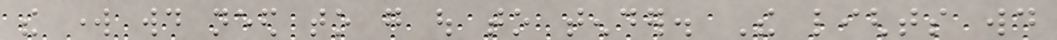the work would need to go out to tender. The lights would
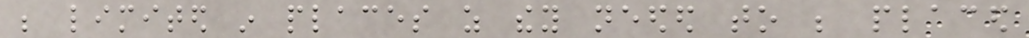be limited in places as they needed to be placed
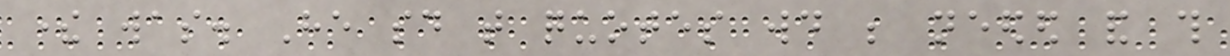there was. He said that quotes would be needed and this
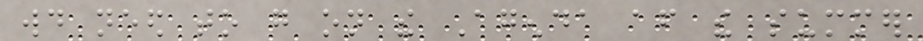would need to go on the Agenda after the summer
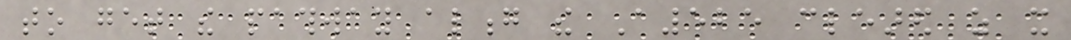to get the pathway along the A525 cleared as it
